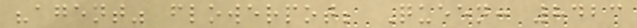"agent" flowerpot; Queen: 8423
